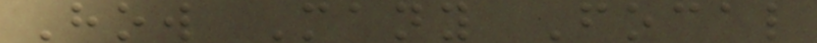How Many Focal
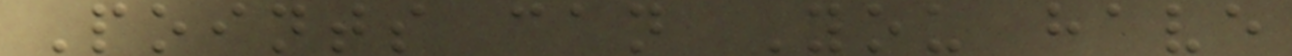Points can You have
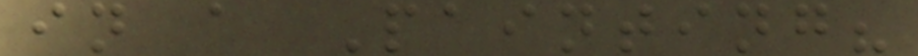in a Painting?
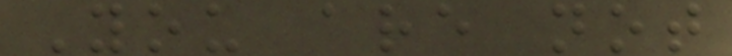You are not
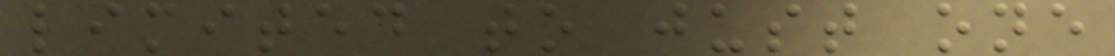limited to just one
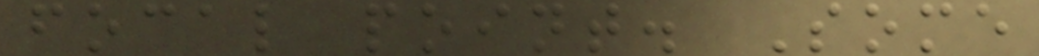focal point. Some
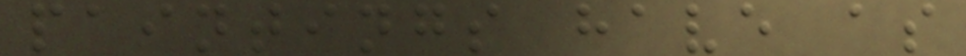paintings have as
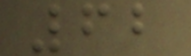62
